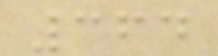364
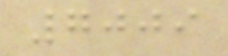7009
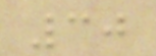30
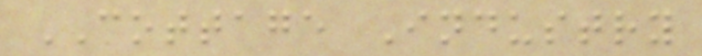COTTAGE Industry
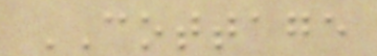COTTAGE
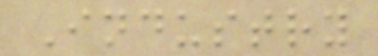Industry
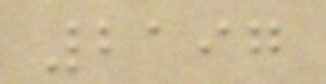2197
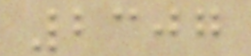2307
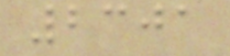2301
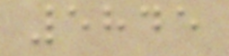5845
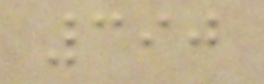390
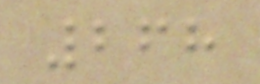268
